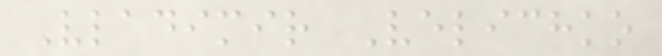Vladimir Velichko
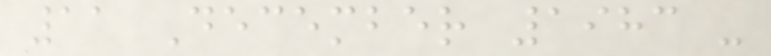11 December 1983 -
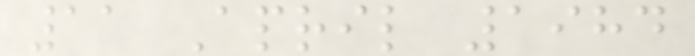11 April 1984
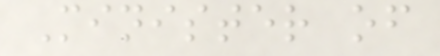Minister of
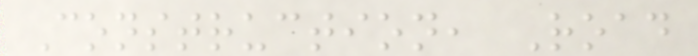Construction, Road
